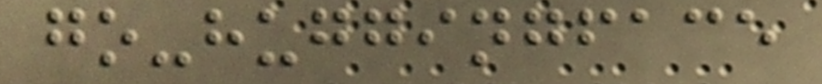go-huggingface
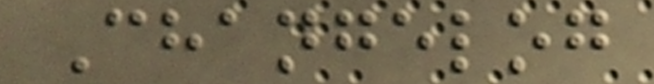Changelog
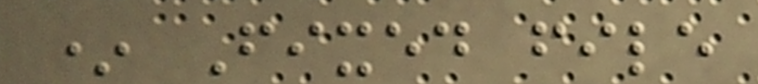* Fixed file
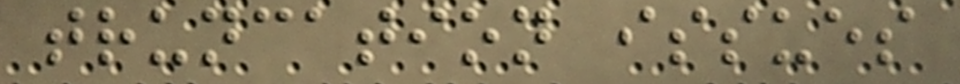truncation issues
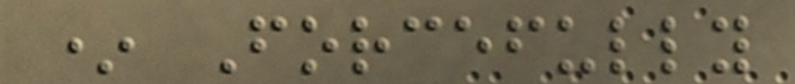* Forcefully
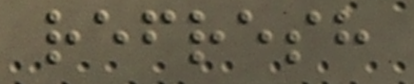refresh
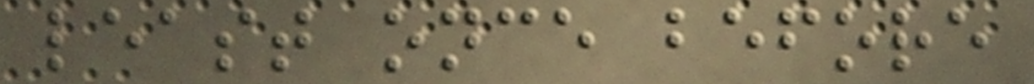least once before
